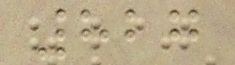827
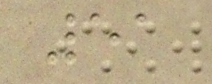51
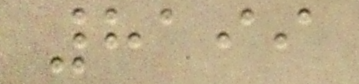8199
